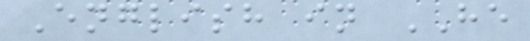English in HE
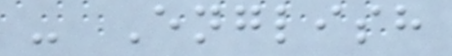- English
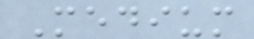Medium
